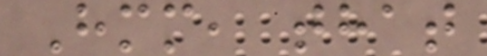Hmm, that
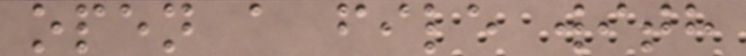open a file with
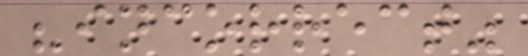"incorrect"
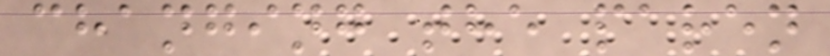changing the paren
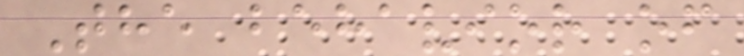The behavior of
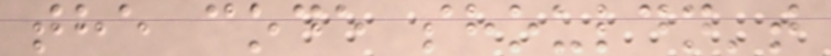the code shouldn't
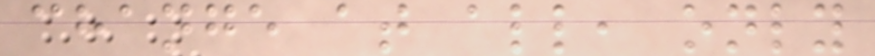change at all, only
